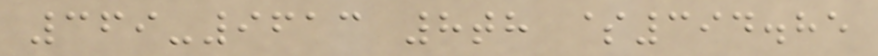369-9613 8th $394.85
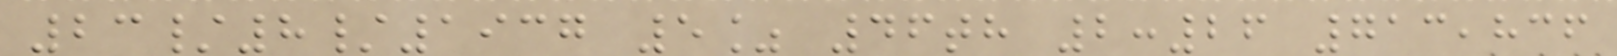23/8/1937 5% 46th 2:26 713,836
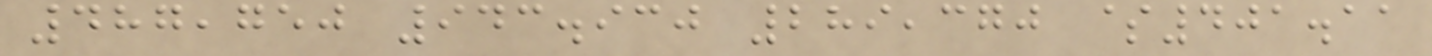487,750 943.930 289,370 $401.11
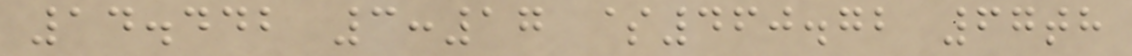14.442 3:17 $460.72 67th
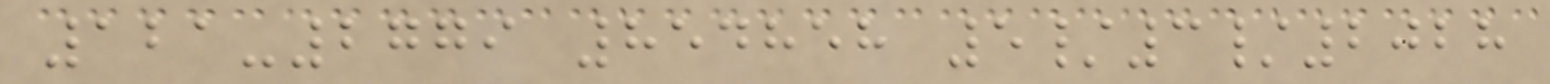121-2779 854858 5/3/2028
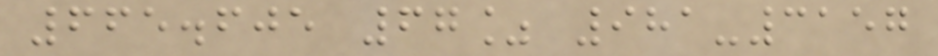665.605 67% 981-3157
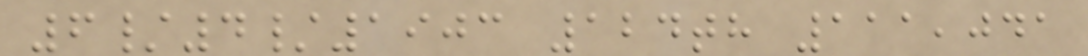6/4/1903 124th 111,041
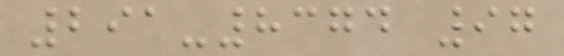291-8374 97
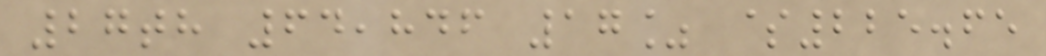27th 64,846 17% $225.65
